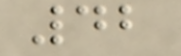42
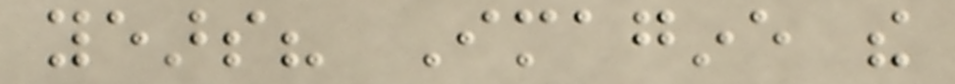years? Imagine the
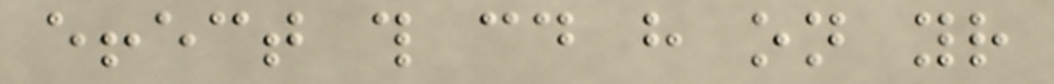effect this could have on your
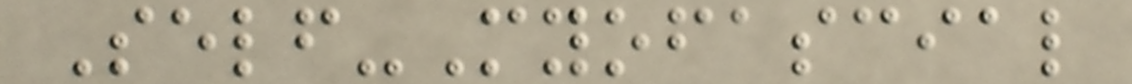Self-Myofascial
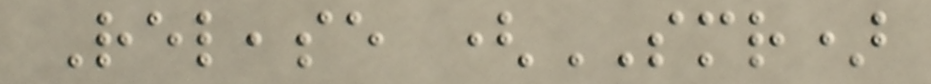Release (SMR)
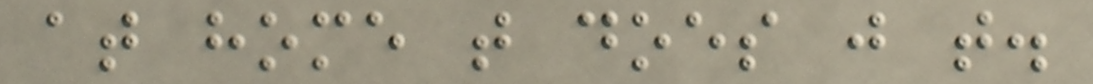at home that does just that.
